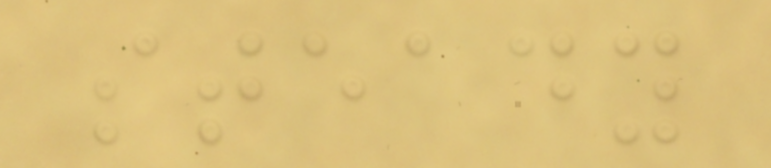steady
